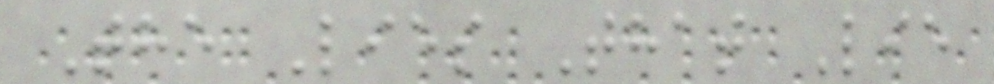The Lies That Lie
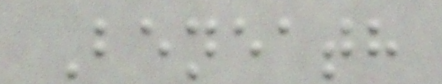Beneath
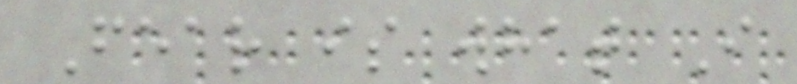Fear is what I
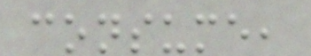consume,
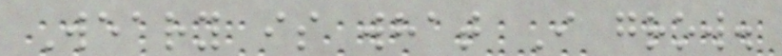Weary is what I grow.
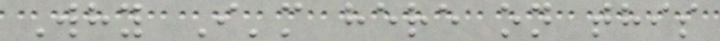Why I'm here on this
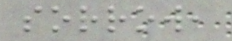sorrow,
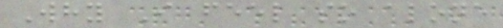Why I feel so alone
